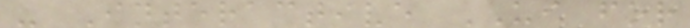- Interactive UI for
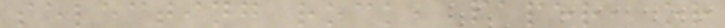selecting rock, paper, or
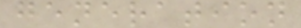generation
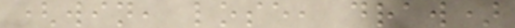(win, lose, draw)
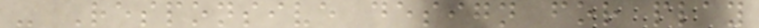- Responsive design for play
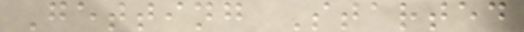Getting Started
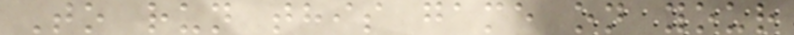To run this game on your
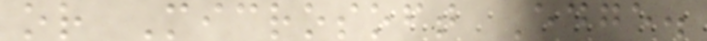or Microsoft Edge.
